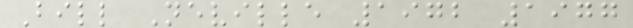Bill Neville 1972 1977
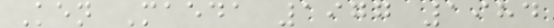Ken Maeda 1977 1984
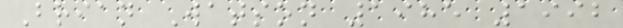Brian Watson 1985 1992
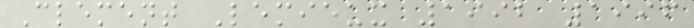Clement Lemieux 1992 1996
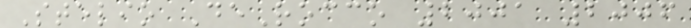Stelio DeRocco 2001 2006
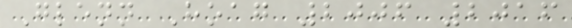Glenn Hoag 2006 2016
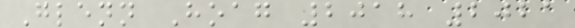Glenn Hoag 2018 2021
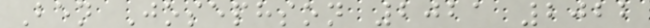Ben Josephson 2021 2022
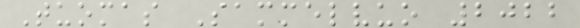Tuomas Sammelvuo 2022
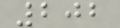202
